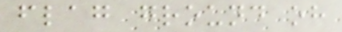flag ground oh
